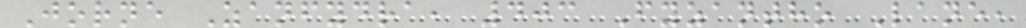Jorne Zanfydra, 403 Fyzantho Lane,
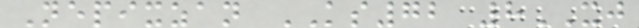Nepixzan KS72 8XJ
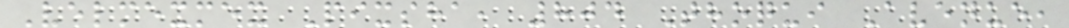Velmexmex Pixsha, 804 Thoqui Avenue,
